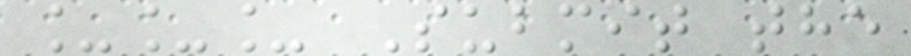___ Submit the
